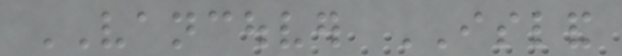VANCOUVER ISLAND
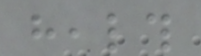health
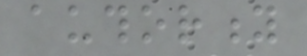authority
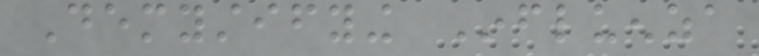Demystifying Influenza
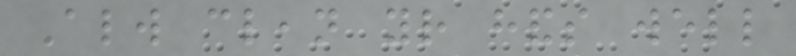Always clean your hands well
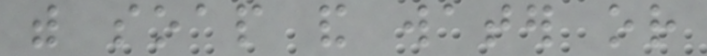with soap and water or
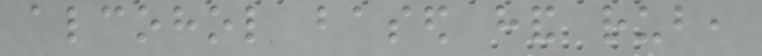alcohol based hand rub,
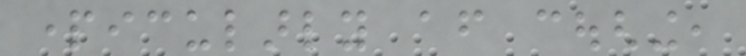particularly after coughing,
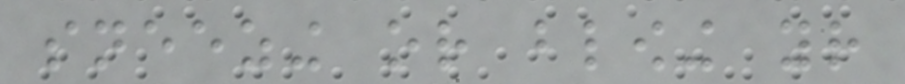sneezing or blowing your
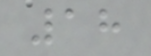18
